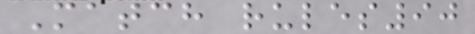Match rules90
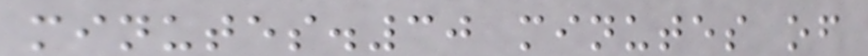minutes.30 minutes of
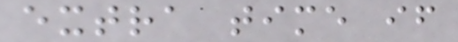extra time if
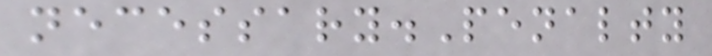necessary.Penalty
